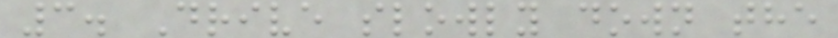3. Drive slowly down the
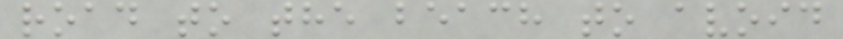road to the beach to avoid
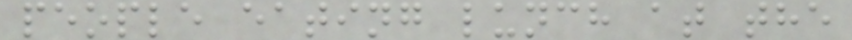people eating lunch at the
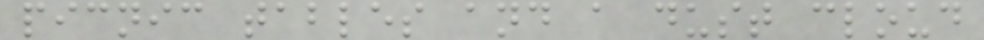picnic tables and a dust cloud
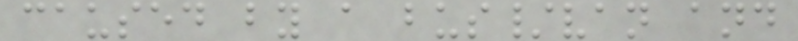caused by a bus/van and
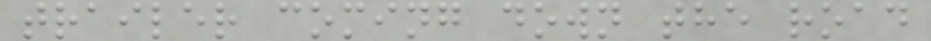trailer coming down the road
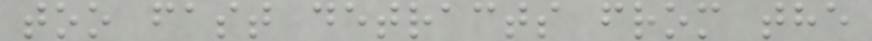too fast detracts from the
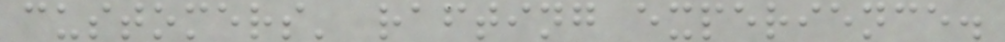customers' rafting experience.
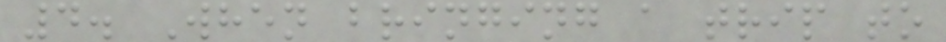4. When bringing a trip to
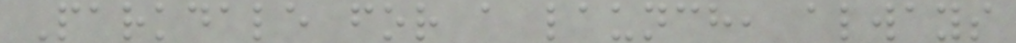Parkdale for a launch, always
